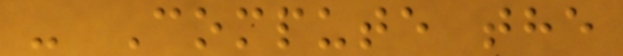- Compute the
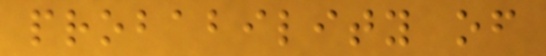probability of
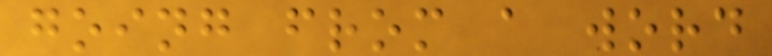going from a word
